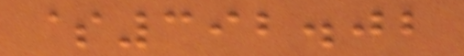$392.02
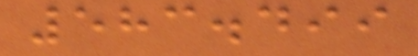583.499
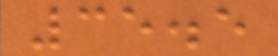35.5
